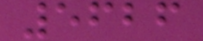5626
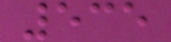535
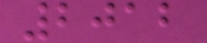2012
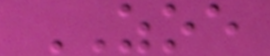ZOE
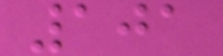101
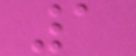1
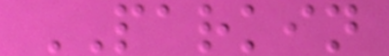PARKIN
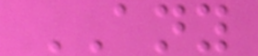ANY
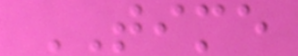TIME
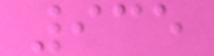935
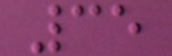35
